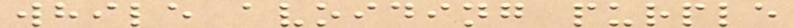while avoiding purple
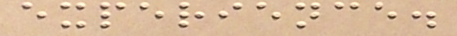experience.
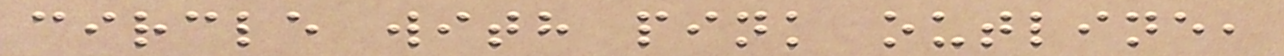circle with pink outline,
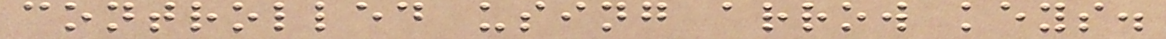controlled using arrow keys.
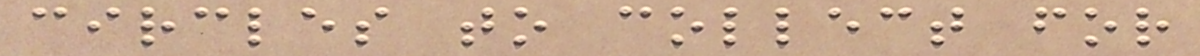circles to collect for
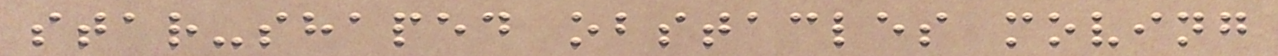star-shaped obstacles moving
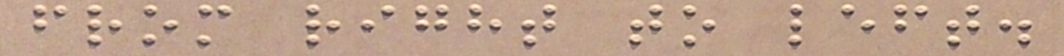from right to left.
